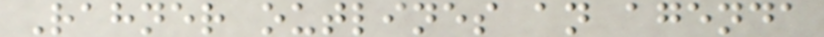Rahner outlines an agenda
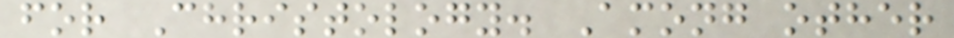for Christology. Among other
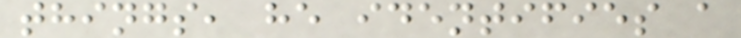things, he identifies a
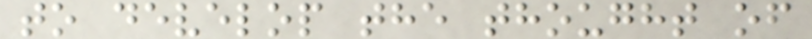to develop the thought of
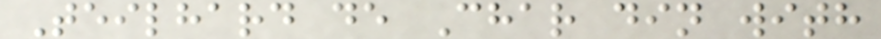Teilhard de Char din with
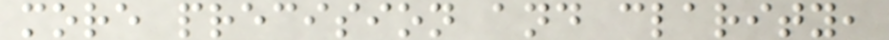more precision and clarity,
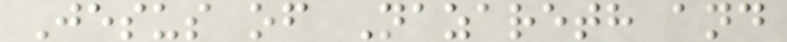Jesus of Nazareth and
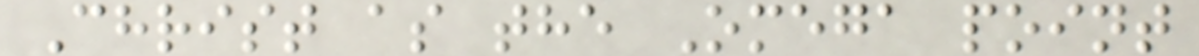Christ as the Omega point
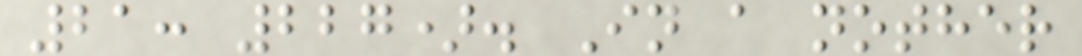21: 227). In a nother
